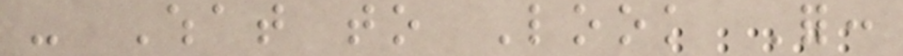- What to Look For:
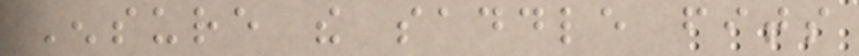Ensure the saddle fits
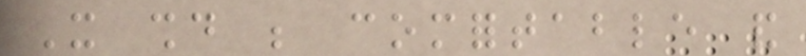It should be comfortable and
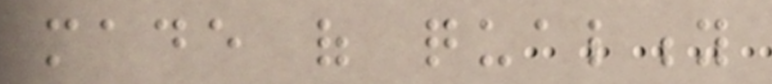made of quality
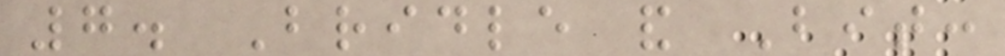7. Bridle and Bit:
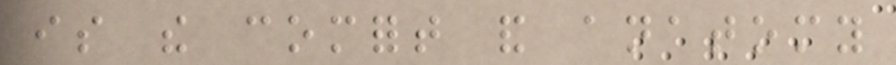is the comfort and anatomy
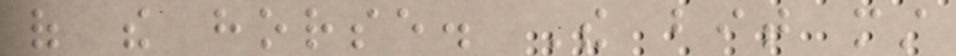of the horse. The bit must
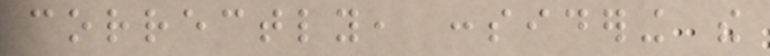correctly, considering the
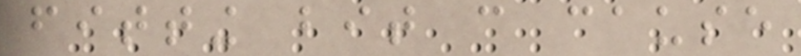fitting bit can cause
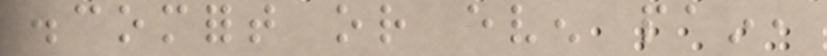discomfort or even pain,
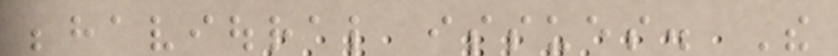behavioural issues. The
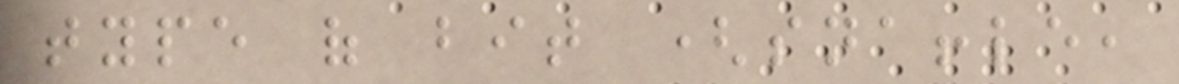type of bit (snaffle,
